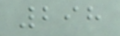298
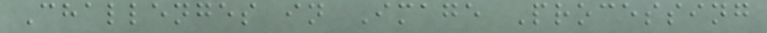Challenges in Image Processing
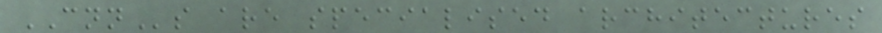CNNs are specialised architectures
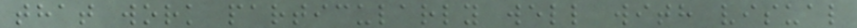that work particularly well with visual
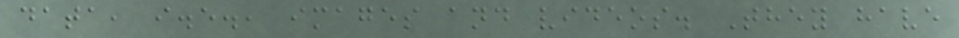data, i.e., images and videos. They have
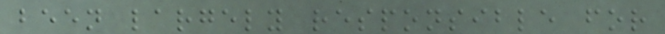been largely responsible for
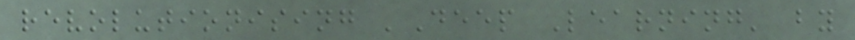revolutionising 'Deep Learning' by
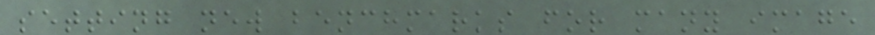setting new benchmarks for many image
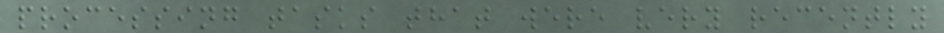processing tasks that were very recently
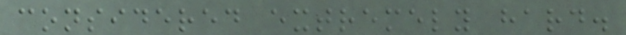considered extremely hard.
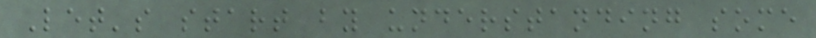Let's start by understanding some
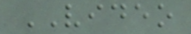VIDEO
